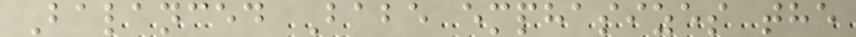Balanced Babe emphasizes the
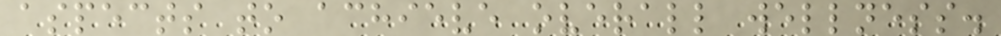aspects to achieve overall wellness.
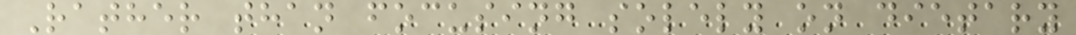Rather than focusing solely on dietary
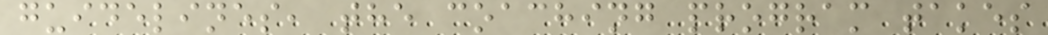guidelines, the coaching program takes
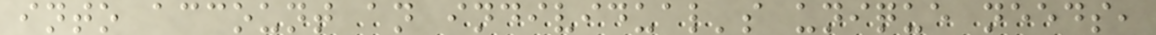into account an individual's unique needs,
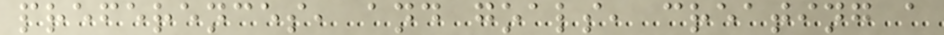preferences, and goals, creating a
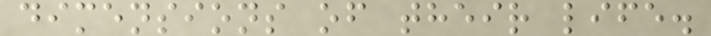dimensions of their life.
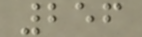256
